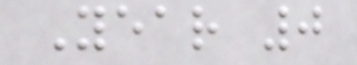Year 0
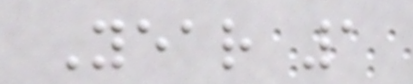Year 1
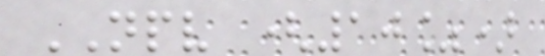NPV (10%)
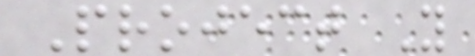Project Y
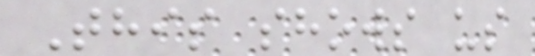This shows us
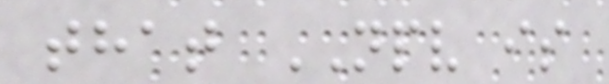that NPV is
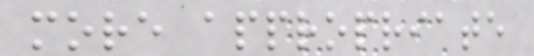more appropriate
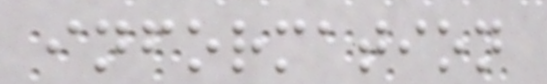information
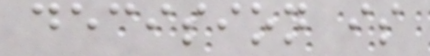decision is
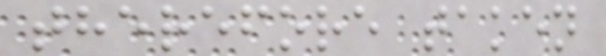therefore taken
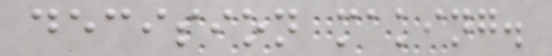decision making.
